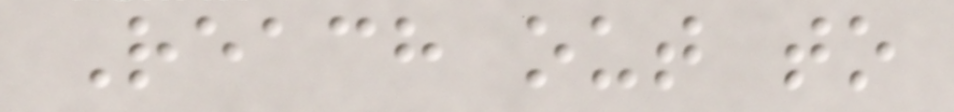Reach out to
